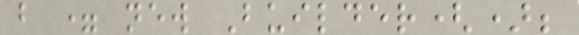b = new Builder();
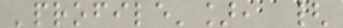'profile'], {
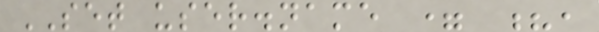SET user.name = ?,
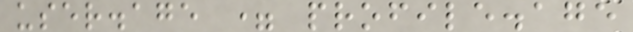user.age = profile.age
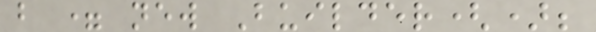b = new Builder();
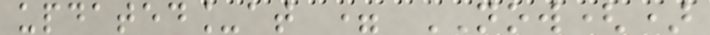updated_at = NOW()
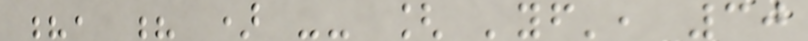?, ? ) -- [ 'yf', 30
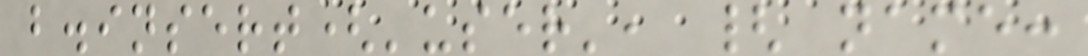b.insert('user', { name:
